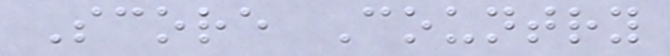Score Country
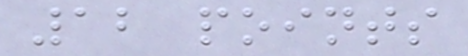12 points
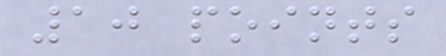10 points
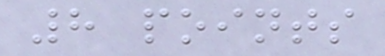8 points
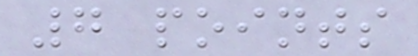7 points
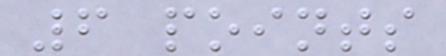6 points
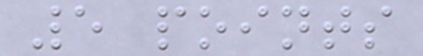5 points
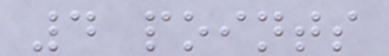4 points
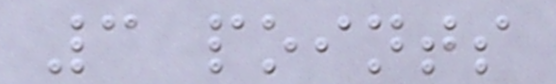3 points
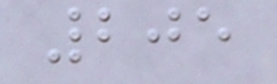205
